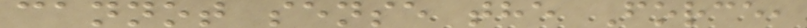cannot sense the Force,
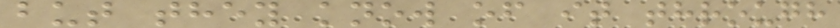but they know of it through
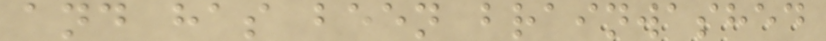and has been brainwashed
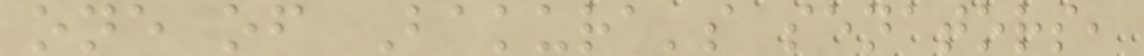one of Bakura's senators,
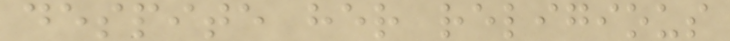despite her religious
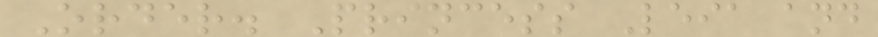Order. Princess Leia and
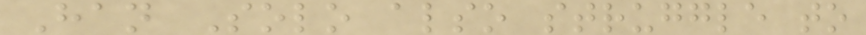Han Solo also struggle to
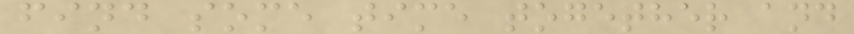find some time together and
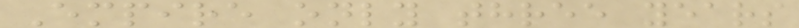Empire only three years
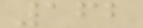162
